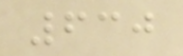630
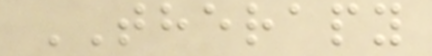THERAPY
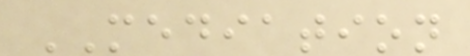MEDIATION
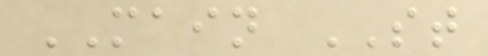MAIN ST
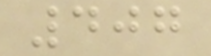407
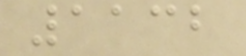1132
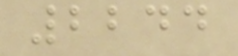2244
